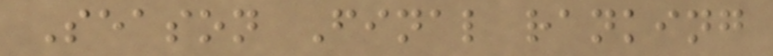Season Final ranking
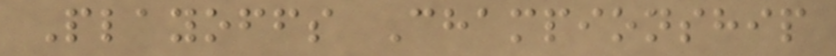Playoffs Championship
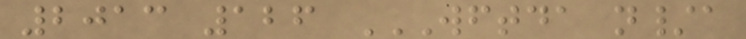2013 126 WFTDA N/A
